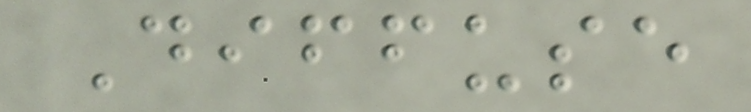Diffuse
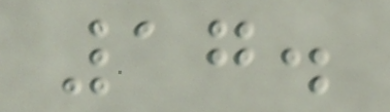17.
